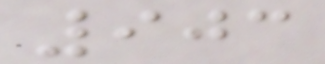903
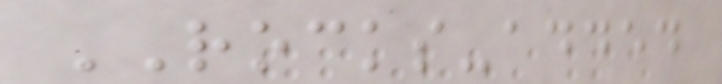ROCKS-added
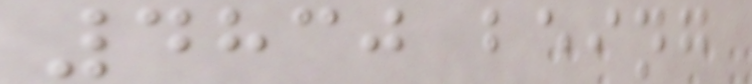4830 being
